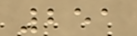251
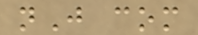nJ com
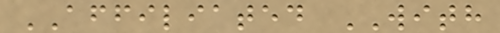AFFILIATED WITH
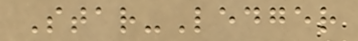Star-Ledger
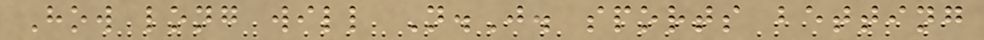How long will N.J. sports betting
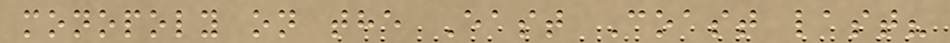monopoly on the East Coast last?
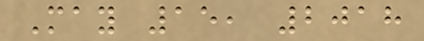May 15, 2018
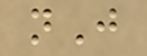nJ
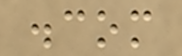.com
